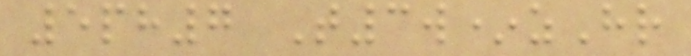5ph7 T3w*zHr
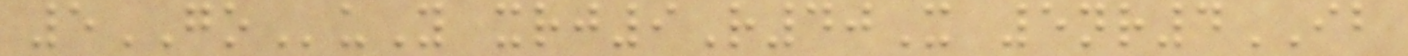5GOuY xrj9R40X 5nr4IB
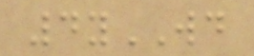4yWD
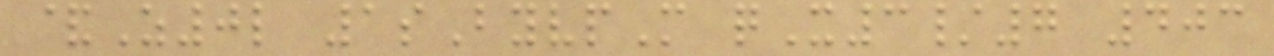&Z0l 1sByvpM qX3/7 403
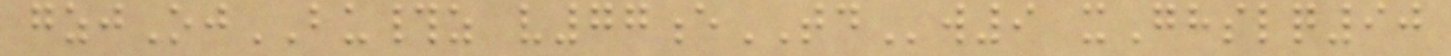gzjOjBU#z v77eTDw9 xGhslq90
